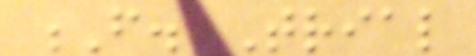F. Trial
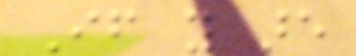If you are
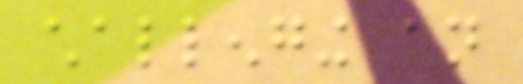challenging an
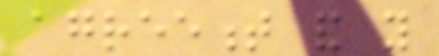agreement and you
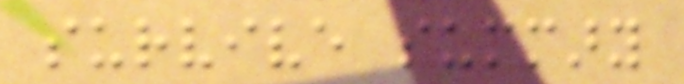survive summary
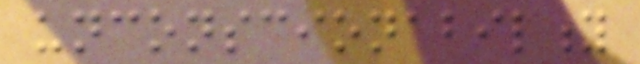unconscionability
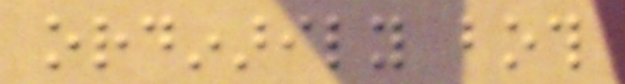ordinarily both
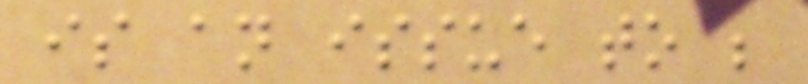is an issue to be
